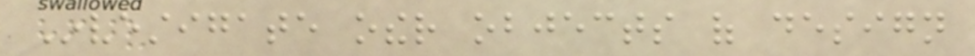Investigate other objects of design
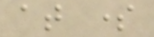at some
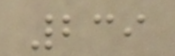239
